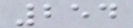254
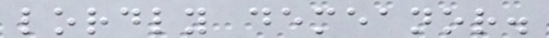lordly demeanor.
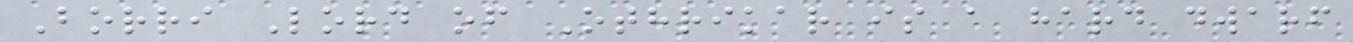Borri Lord of Othrikar is a hard dwarf
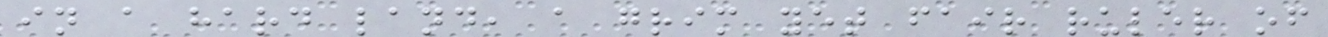in a hard land, a grim yet fair ruler of
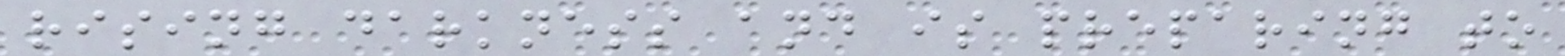rising darkness and is preparing to
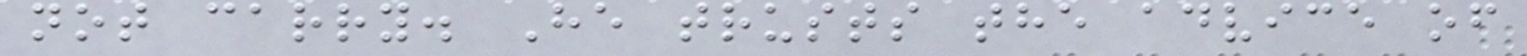not carry. He trusts the advice of
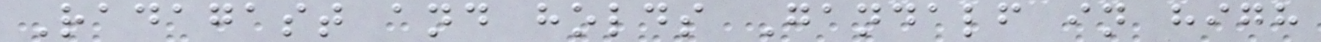Radagast and holds Gandalf in high
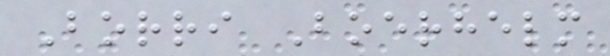Borri Boerhelm
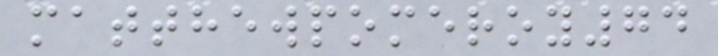matthewpomeroy74
